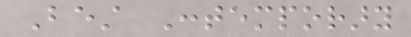Best Contemporary
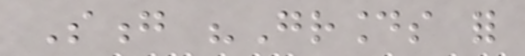Song "Grounds for
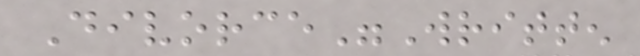Divorce"Written
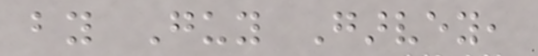by Guy Garvey,
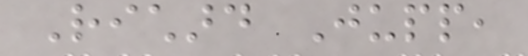Richard Jupp,
